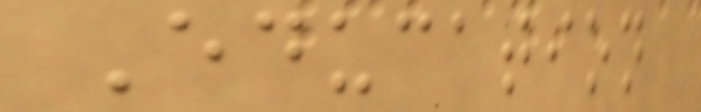Education
